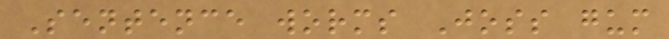Sentence worms Joss gum
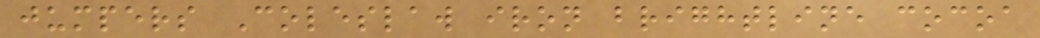jumpers Coleslaw iron brightline cocoa
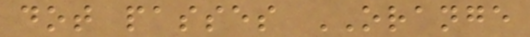dot passes ORANGE
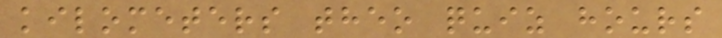kilometers theo quiz hours
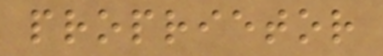proprietor
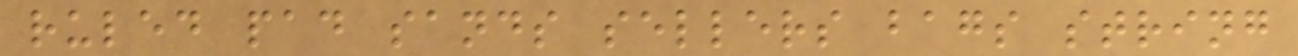ruled pad sands sellers bags string
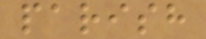parish
